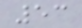53
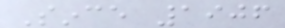Since 1906
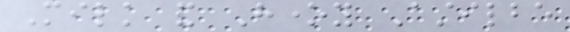Milk and Honey Astilbe
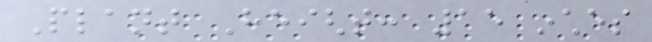Plant Height: 15 inches
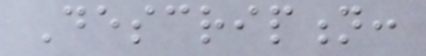Description:
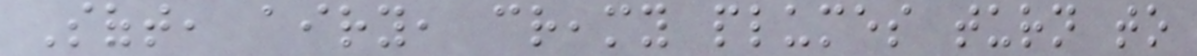Soft, airy, creamy plumes turn to
